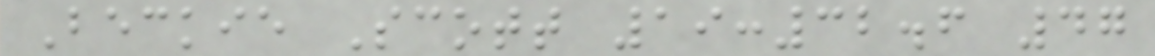Beckie Scott 19:32.6 47
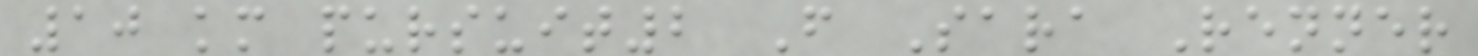10 km pursuit2 F Sara Renner
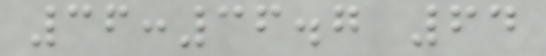36:36.7 64
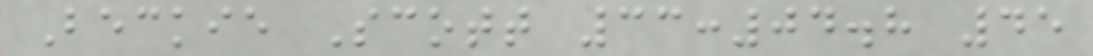Beckie Scott 33:04.8 45
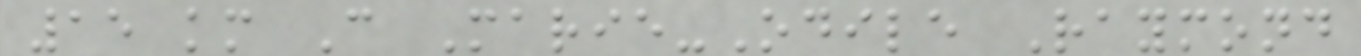15 km C Marie-Odile Raymond
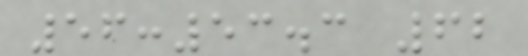56:53.3 62
